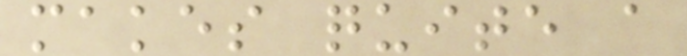makes quite a
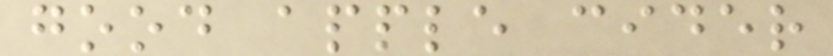good apple cider
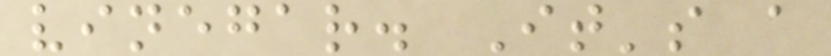vinegar. It's a
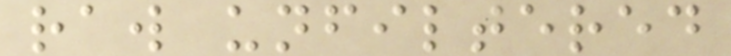raw unfiltered
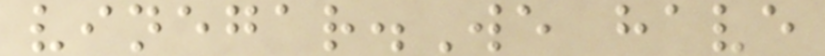vinegar.We have
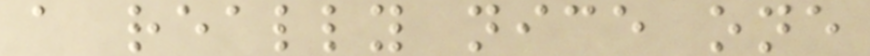a really nice one
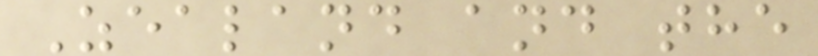Zealand and the
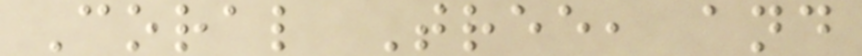Coral Tree, and
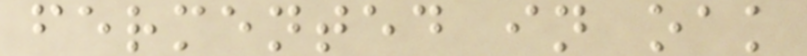fermented in oak
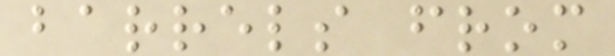barrels from
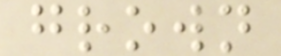grown
